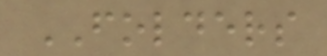FOLDERS
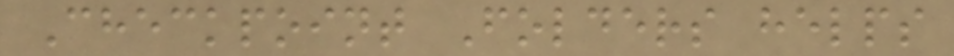Checkpoint Folders helps
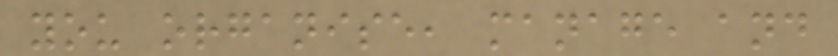you organise, manage and
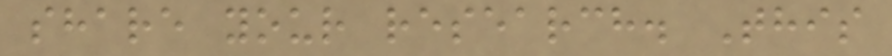share your research. This
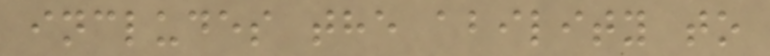includes the ability to
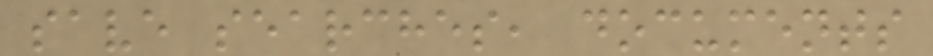save searches, documents
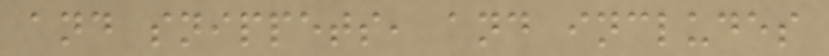and snippets, and includes
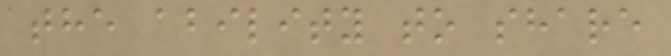the ability to share
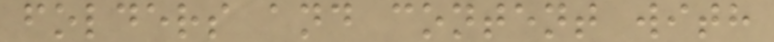folders and content with
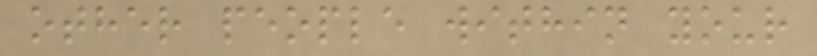other people within your
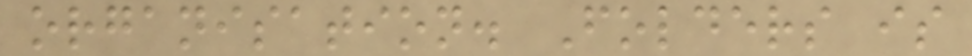organisation. Folders is
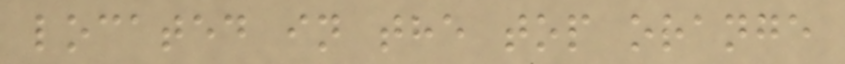located in the top orange
